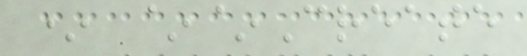* ~~Create
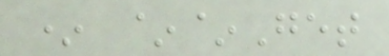* ~~Get
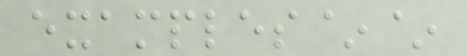examples~~
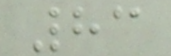83
